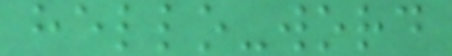hello-word
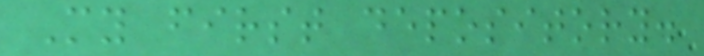My first depository.
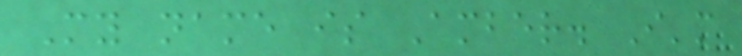My name is Amber. I'm
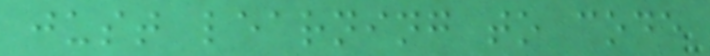just learning to code
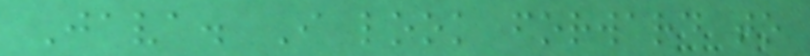Java. I look forward to
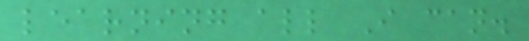learning all I can.
